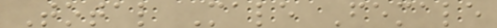Total Male Female
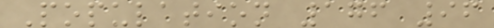Population 176 96
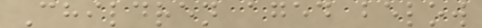Children aged below
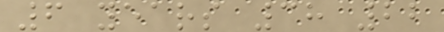6 years 38 22
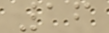16
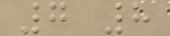7 8
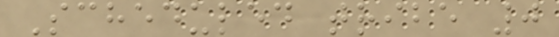Scheduled tribe 0
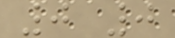0 0
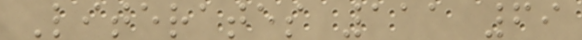Literates 111 69
